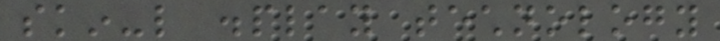skin-like display technology
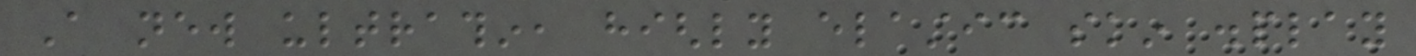A new ultrathin, highly elastic skin display
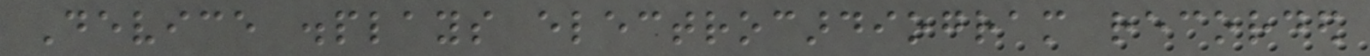Device displays electrocardiogram recorded
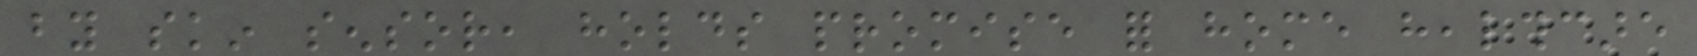by skin sensor, holds promise for home healthcare
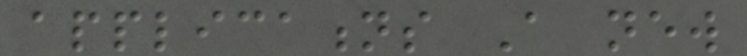applications A new
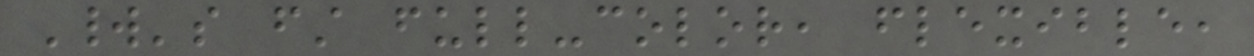World's first full-color, flexible,
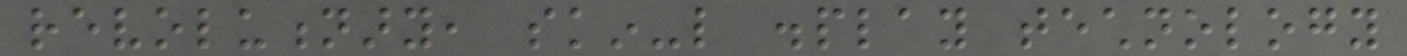revolutionary, skin-like display technology
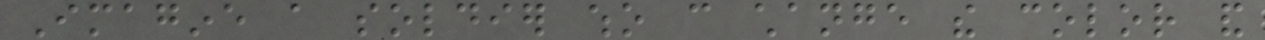Imagine a soldier who can change the color and
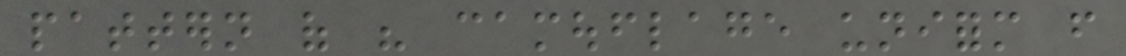pattern of his camouflage uniform from
